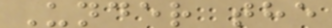Under the
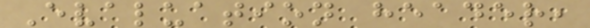Evaluation header,
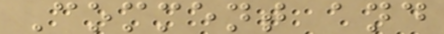Comment and
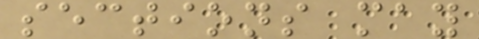sections may
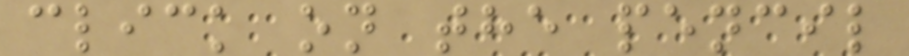click on the pencil
